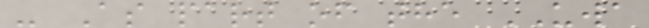- As part of the UWA
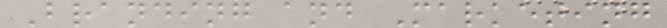Branding and Marketing
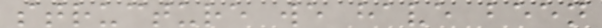structure we have been
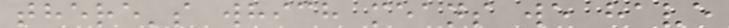there's which means we have
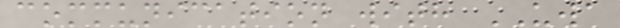communication with UWA
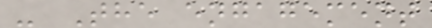- The engagement
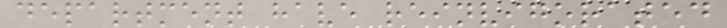department have reinvigorated
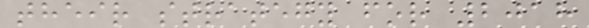their strategy for 2018
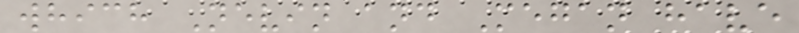which Nevin and Megan have
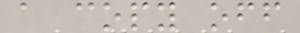a copy off
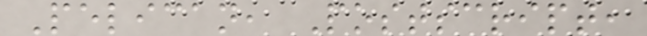Pelican, Postscript,
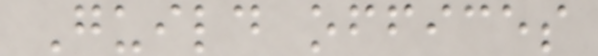Guild offices
